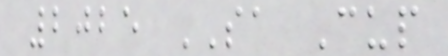2025 SA Cup
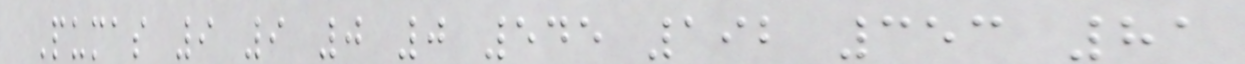Pumas 9 9 0 0 545 192 353 81
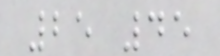25 45
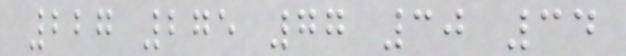227 275 77 30 34
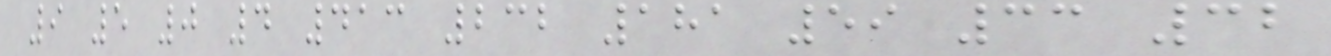9 5 0 4 413 232 181 59 33 32
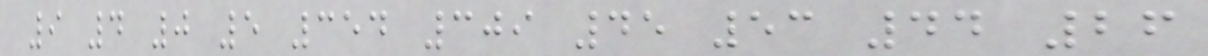9 4 0 5 354 309 45 53 44 26
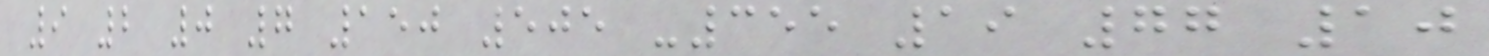9 2 0 7 150 505 -355 19 77 10
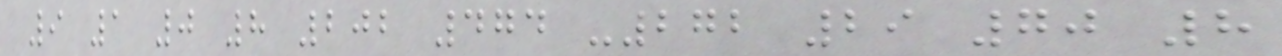9 1 0 8 202 474 -272 29 70 8
